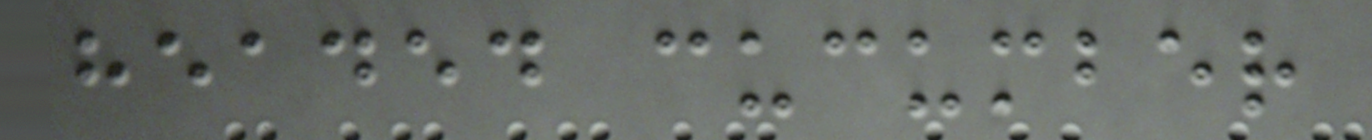headed cucumber
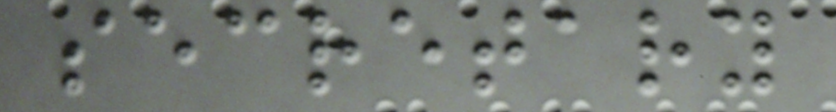secretary
